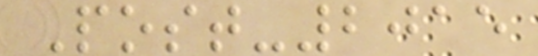Post-2015
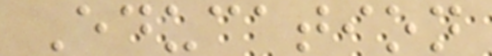Education
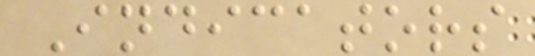Indicators
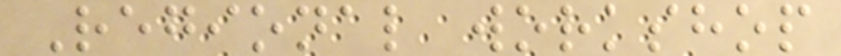Regional workshop
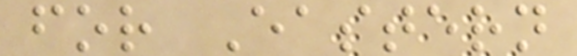for Eastern
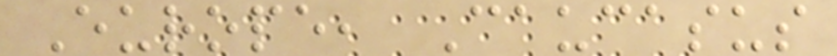Europe, Caucasus
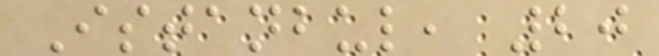Istanbul, 20
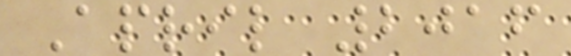April 2016
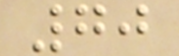70
